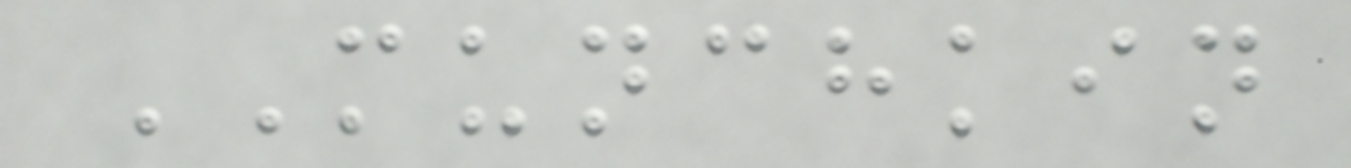MUNCHKIN
